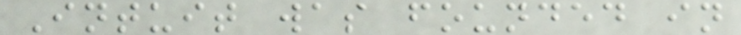Intuit was founded in
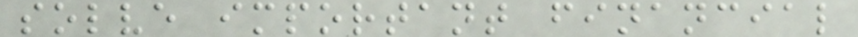solve important financial
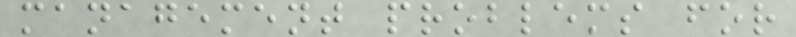management problems for
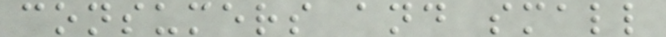consumers and small
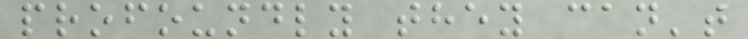profoundly they can't
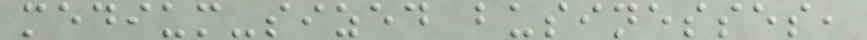medium-sized businesses,
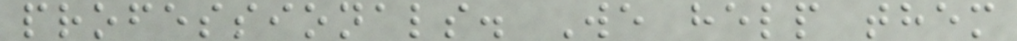professionals. We help them
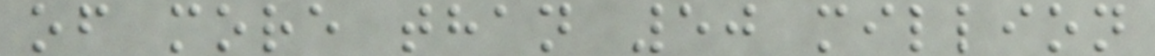of more than 50 million
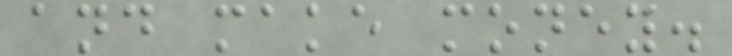and make money.
